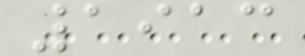1913
